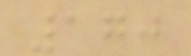170
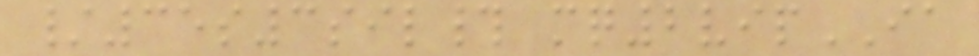/35s3sil# mq2vipIA
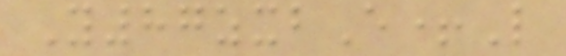Y87zxbE+L
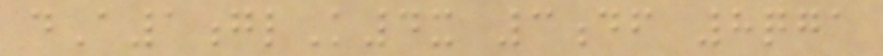dA1glK4x 3df 8qga
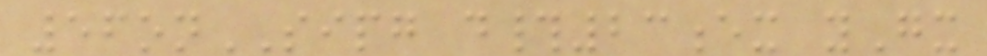56onSIPG d#23ex yGx
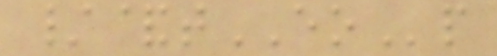/&tEOp
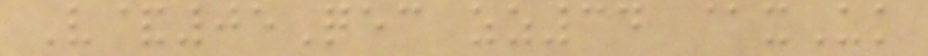V&05Qec zz34 @xUk
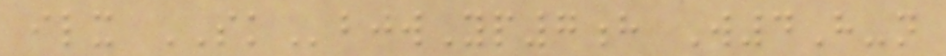ilx SKbjwYp7h W4H-n
